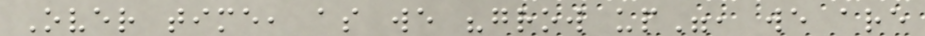Over time, as we "grow up", we are
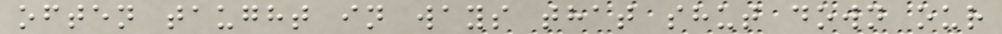often taught in ways that shut down our
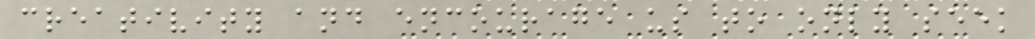creativity and encourage us to only seek
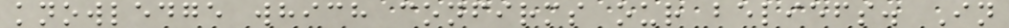knowledge which confirms our beliefs. In
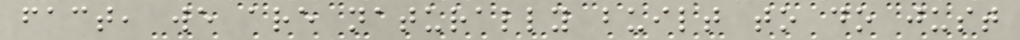fact, we are naturally built to do just
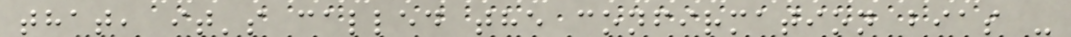that, it's called the confirmation bias -
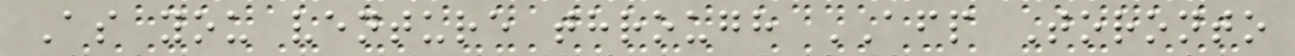As you venture through AFP Toronto
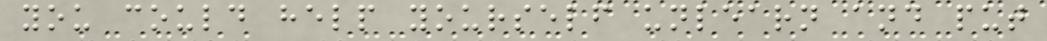you could help yourself unlearn and put
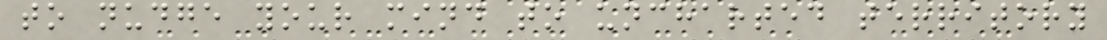to nudge your mind to uncharted territory
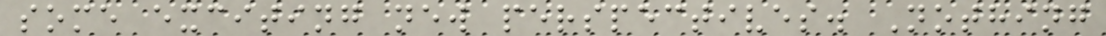some exciting new perspectives. Nothing
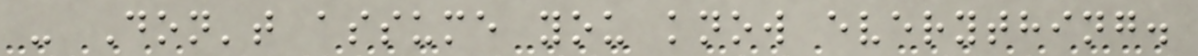- Don't assume you know everything.
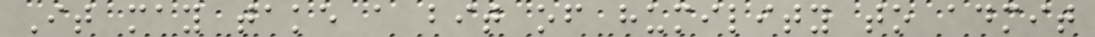It may take a bit of humility to admit
